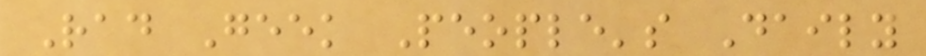Rad Geek People's Daily
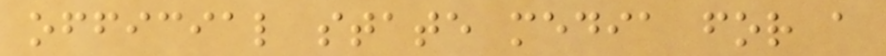official state media for a
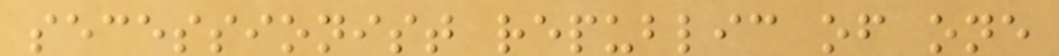secessionist republic of one
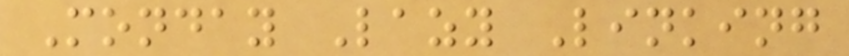Monday Lazy Linking
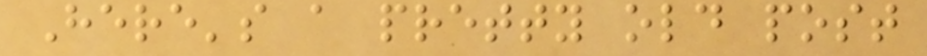Here's a pretty old post
